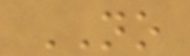NO
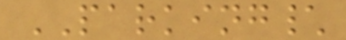PARKING\
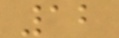12
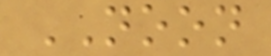NOON
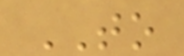TO
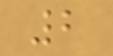2
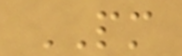PM
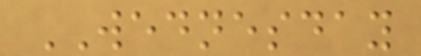WEDNESDAY
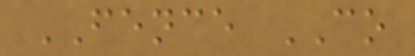FENCE CO
